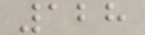128
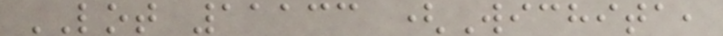LOT 11133 (Wichita,
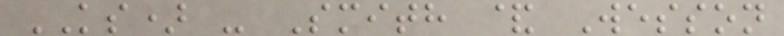KS) - Smith & Wesson
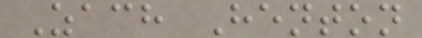Zach Henton
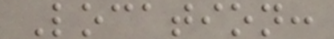Location:
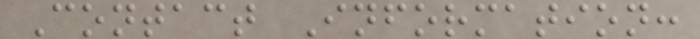Contact Information:
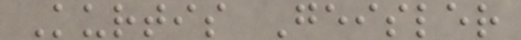Kurtis Geisler
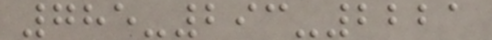785-293-2221
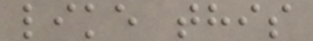like this
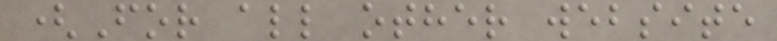(For all other website
